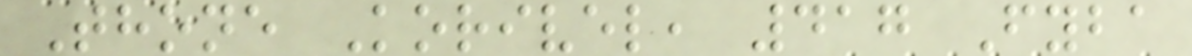Thone Korivel, 417 Fyba
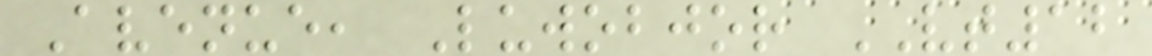Avenue, Luwobjor VT12
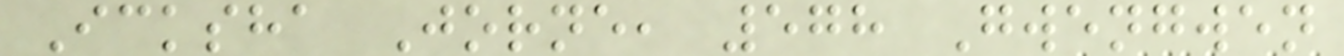Icksha Jorne, 578 Gwengwen
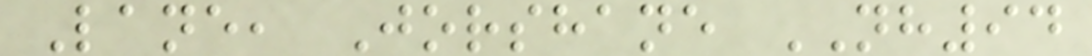Lane, Jorshane NH94
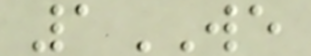1WE
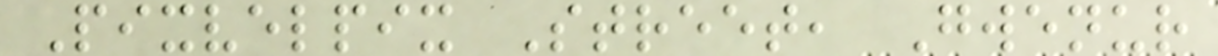Pixvelpix Street, Gwenur
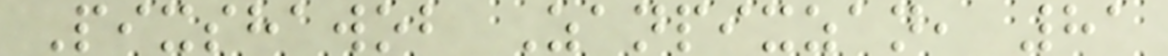Pixshawob Zanpixzan, 81
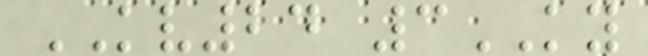KV24 3KY
